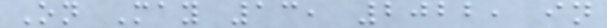On May 13, 2022, in
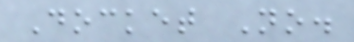Docket No.
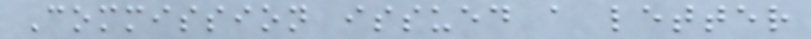Commission issued a letter
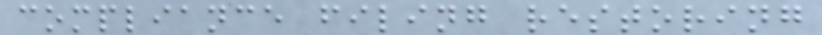compliance filing restoring
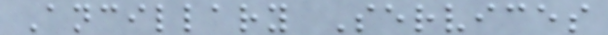Ancillary Services
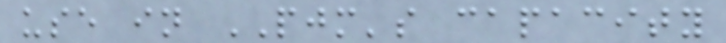use in PJM's capacity
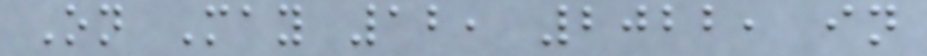On May 12, 2022, in
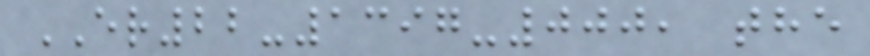ER22-1397-000, the
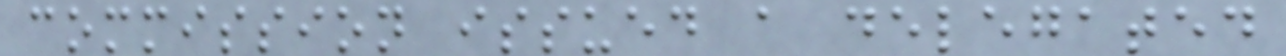commission issued a delegated
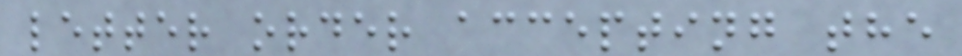letter order accepting the
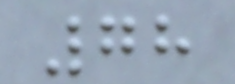78
